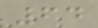64
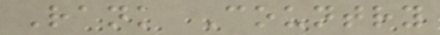Rank Country
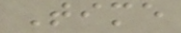Time
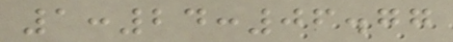1:24:06.77
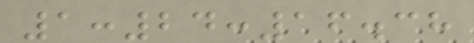1:24:16.38
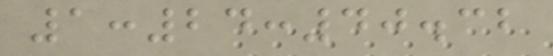1:24:40.32
